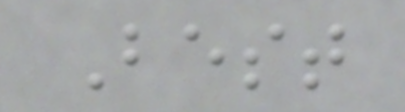Best
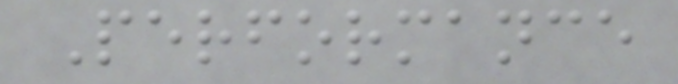Performance
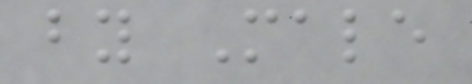by Male
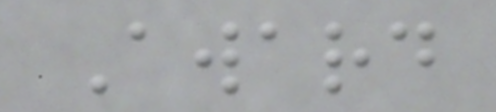Award
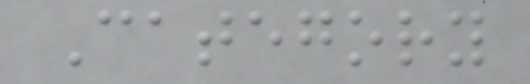Category
